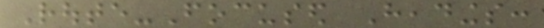Route-Focused Headings:
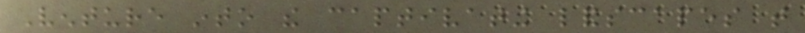Venture into the captivating landscapes that
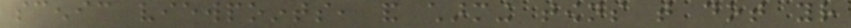scenic viewpoints, and charming towns that dot your
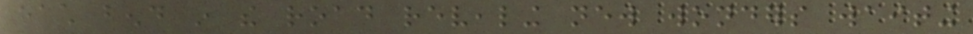each bend in the road revealing new wonders waiting
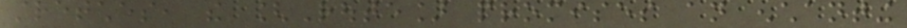stretches, the [Route] promises an enchanting
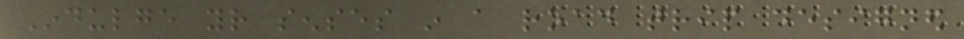Indulge your senses in a road trip designed
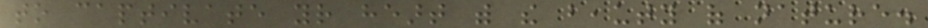to captivate your heart with the beauty of nature.
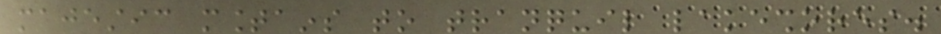majestic mountains to tranquil lakeshores.
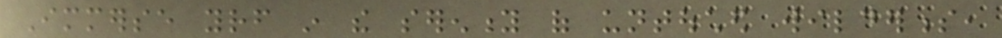Immerse yourself in the serenity of untouched wilderness,
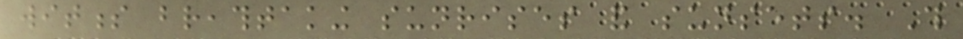witness breathtaking sunrises and sunsets. This
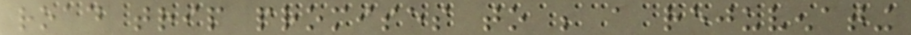road trip promises to be a rejuvenating
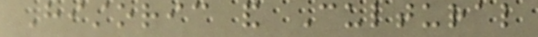Historic and Cultural
